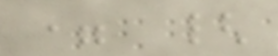= {
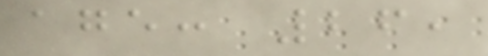age: 26,
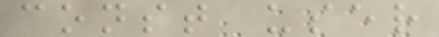const user
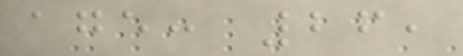age: 26,
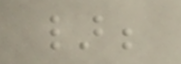};
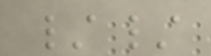//
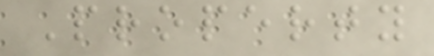Property
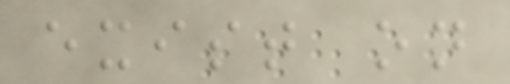exist on
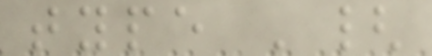type '{
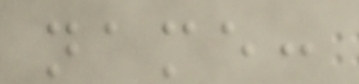name:
